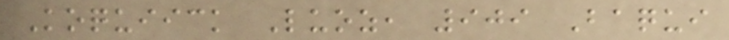Koquiick Luoz, 909 Baqui
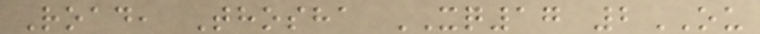Road, Thosha XQ17 2OU
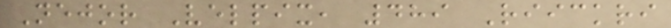Nejor Velpix, 489 Riickri
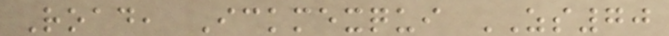Road, Ickmexqui ZS70
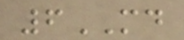6MD
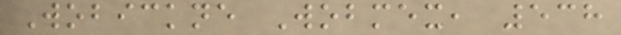Wobickne Wobmex, 538
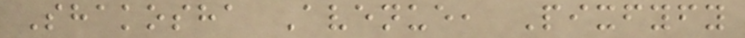Shakosha Avenue, Pixfyfy
